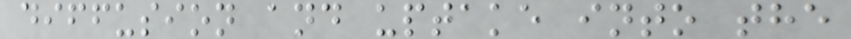diffusion and uptake into the
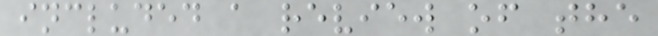included a review of the
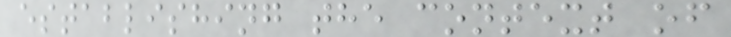establishing the context of
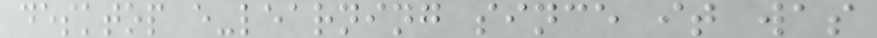desktop e-learning since it was
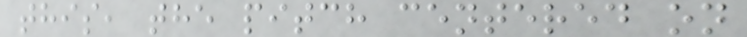this, the pitch centered on
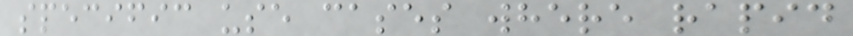specific use cases where rapid
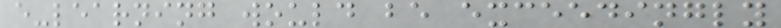e-learning would be exceedingly
